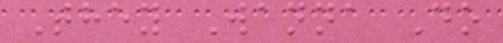They Wanna Do
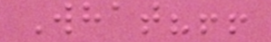What?!!
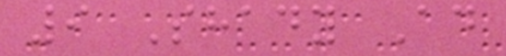9 Shady Ad
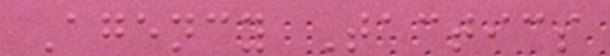Agency Tactics
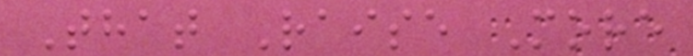That Raise More
